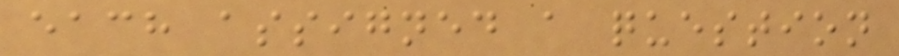each assigned a question
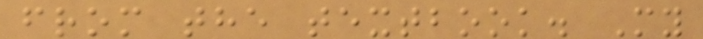from the textbook. My
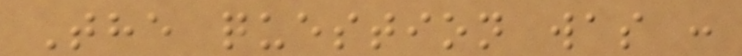The question was :
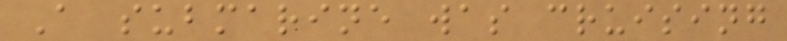A submarine was cruising
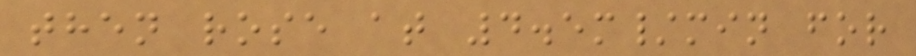then rose at 4.5m/min for
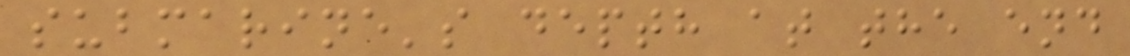submarine's depth at the end
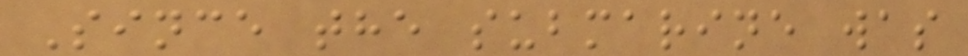Since the submarine was
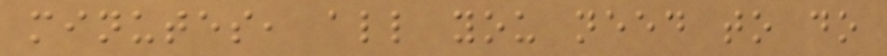minutes, all you need to do
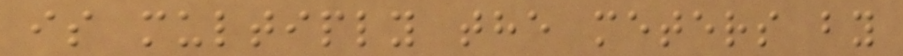is multiply the meters by
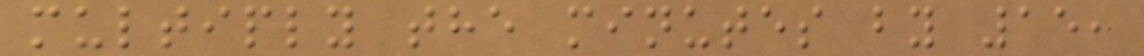multiply the minutes by 15,
